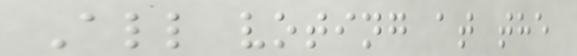All voting at the
